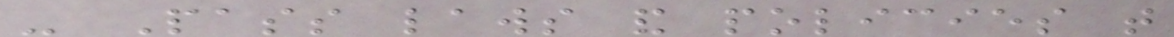- Pass laws and policies that
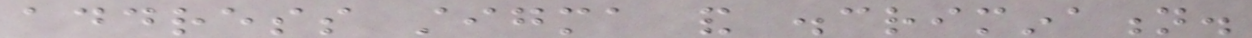address stigma and discrimination.
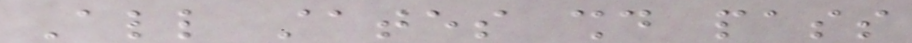All states should pass
